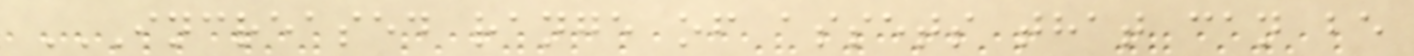INCREASED RANGE OF ASSETS THAT CAN BE
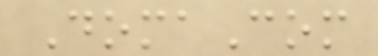DomaCom
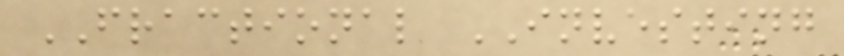FRACTIONAL INVESTING
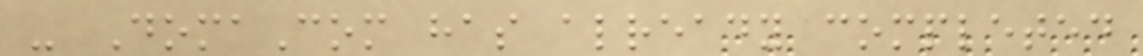- DomaCom has already completed
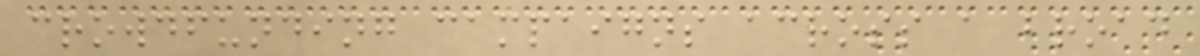crowdfunding campaigns across a broad
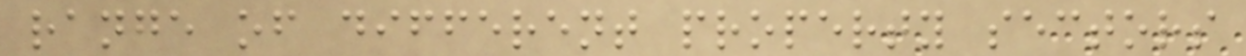range of different property sectors
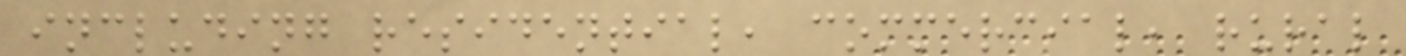including residential, commercial, rural
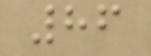86
